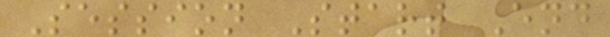Session Start End
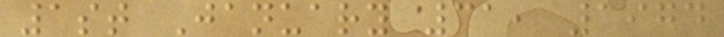1st January 31, 1974
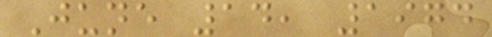June 14, 1974
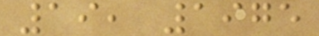19, 1975
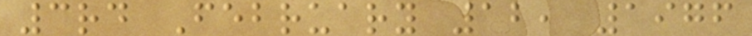3rd February 12, 1976
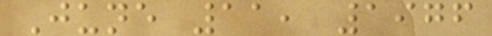June 11, 1976
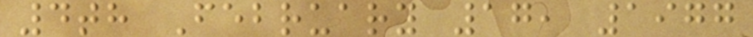4th February 17, 1977
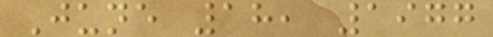June 18, 1977
